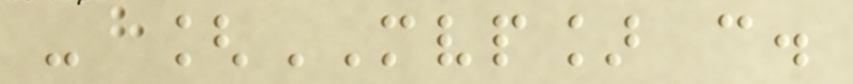- [MVP] c.
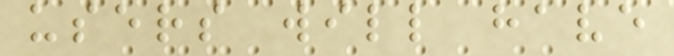users will have
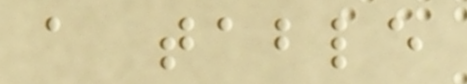a table
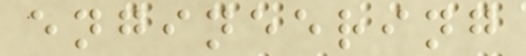engineering
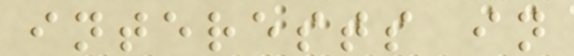interests in
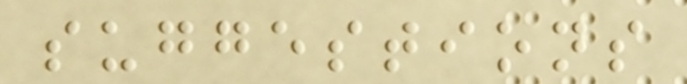suggestions
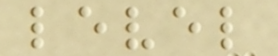level
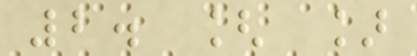2. [ ]
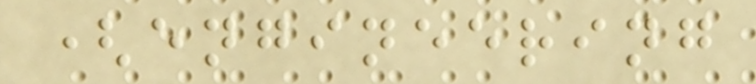(engineering
